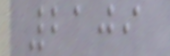2109
